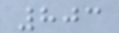803
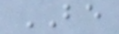BE
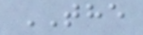THE
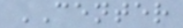CENTER
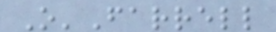O'Farrell
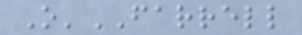O'FARRELL
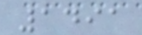1491
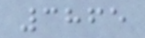3865
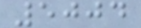5004
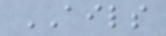AILS
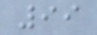99
